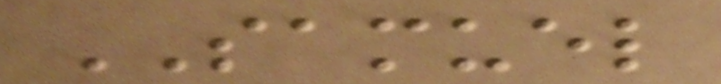SAMUEL
